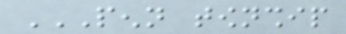PENN TOWNSHIP
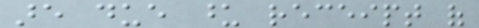are due upon receipt of
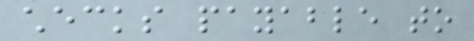checks payable to
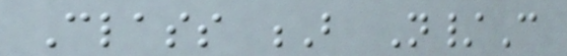Class B N/C
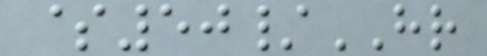$50/HR
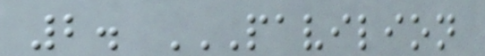2. PAVILION
